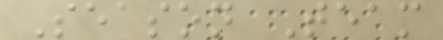Season Team
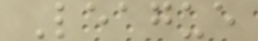League
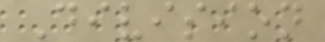Division
